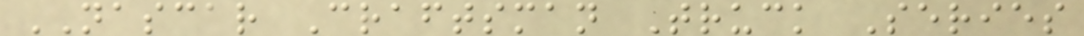NASCAR Craftsman Truck Series
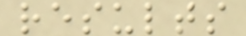results
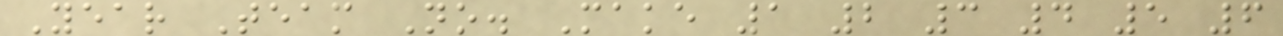Year Team No. Make 1 2 3 4 5 6
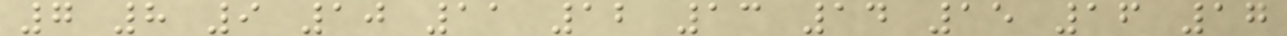7 8 9 10 11 12 13 14 15 16 17
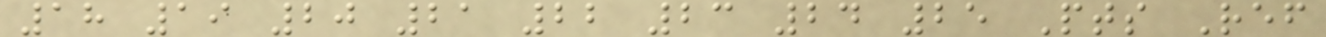18 19 20 21 22 23 24 25 Pts Ref
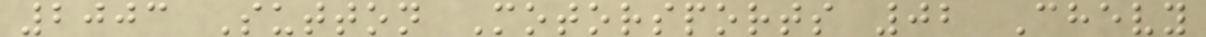2003 Sutton Motorsports 02 Chevy
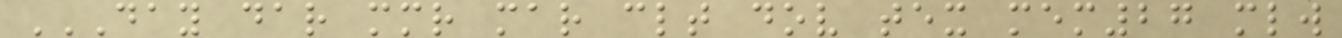DAY DAR MMR MAR CLT DOV TEX MEM27 MLW
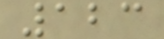123
